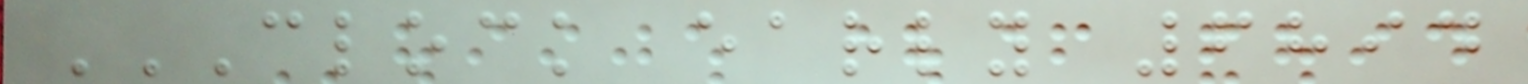CLOCK EARLY 6894
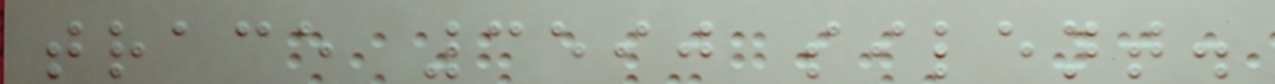trace 3590 silent.
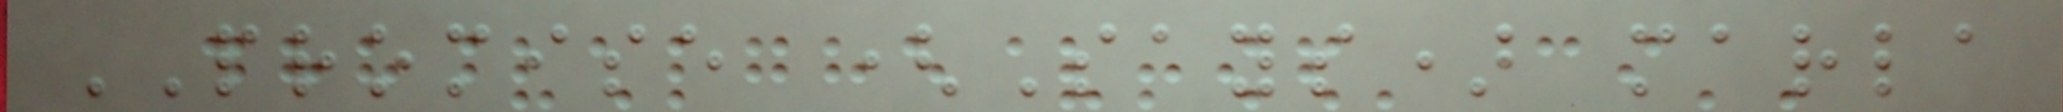PROMISE (Says) marla
